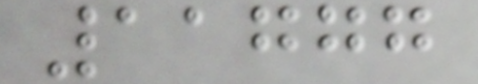11777
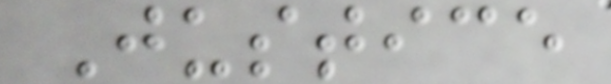Justice
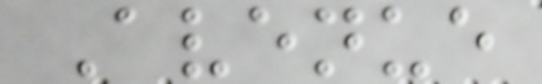Avenue
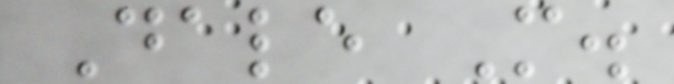Dale M.
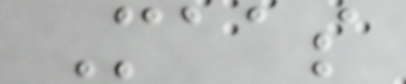Maas
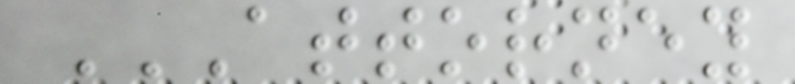ATTORNEY
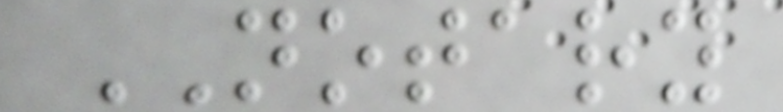NOTARY
